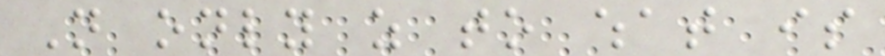Not only as to what is
